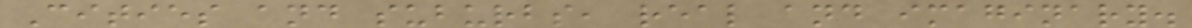Cities and suburbs, real and imaginary.
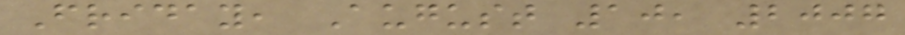Friday, August 10, 2007
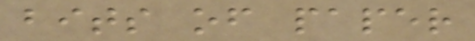bits of paper
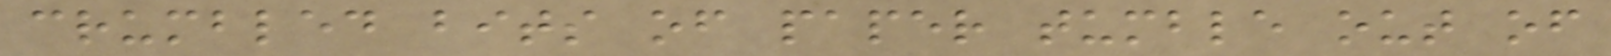crumbled bits of paper tumble out of
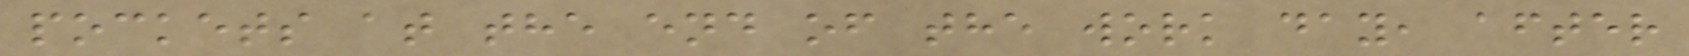pockets at the end of the work day, after
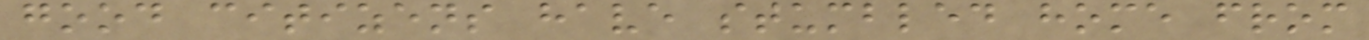good citizens have stumbled home from
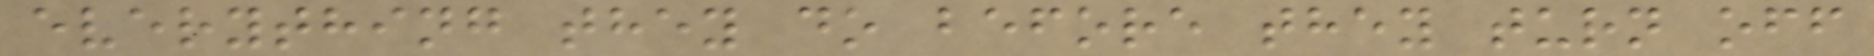everything they do before they turn off
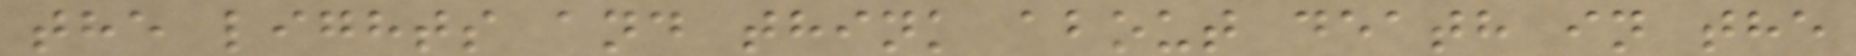the lights and think about death in the
